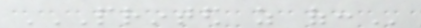PRINTED AS OF:
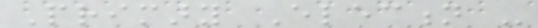Primary Election -
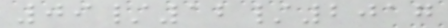09/12/2017
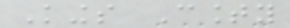Kings County
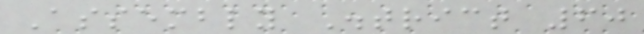Assembly District 60
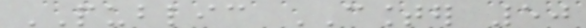PUBLIC COUNTER 50
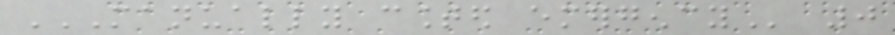MANUALLY COUNTED EMERGENCY 0
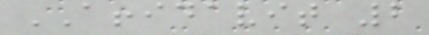AFFIDAVIT 2
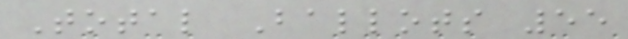Total Ballots 55
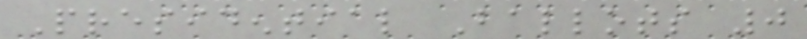Presidential Ballots 0
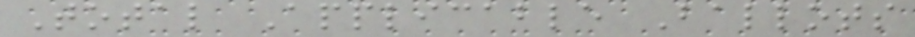Total Applicable Ballots
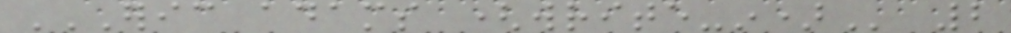ERIC ADAMS (WRITE-IN) 2
